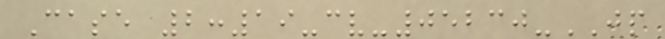Case 2:19-cv-05230-JP
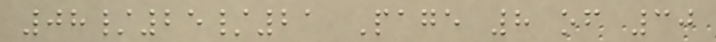08/25/21 Page 8 of 30
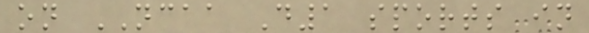on NCAA D1 sports in
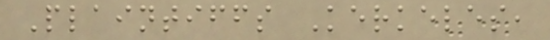Plaintiffs Kerkeles,
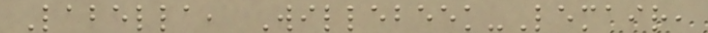Labella, Willebeek-Lemair,
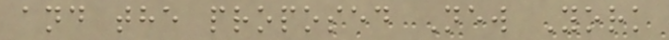and the proposed New York
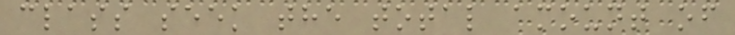class seek the total amount of
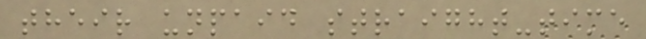their unpaid straight-time
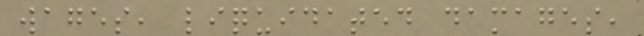wages, liquidated damages,
